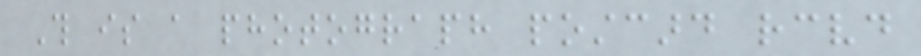This is a photograph postcard received
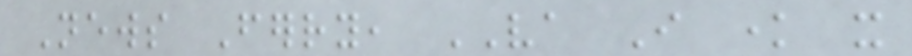News Ferry, VA I know it
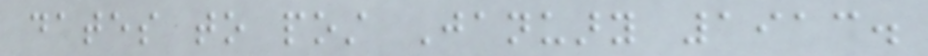dates to post January 1913.
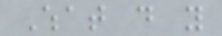What do you
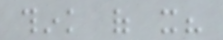think of it?
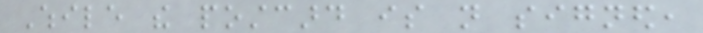While the postcard is not signed,
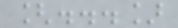[...]
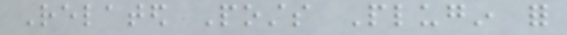Related Posts Plugin for
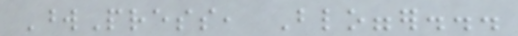WordPress, Blogger...
